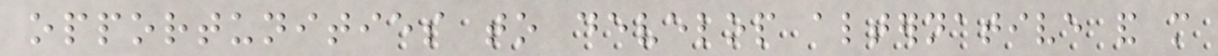opportunities to develop alternative and more
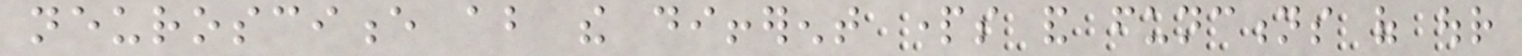neuroscience about the different parts and functions of our
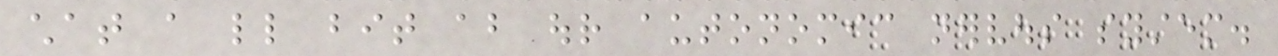chat a little bit about our autonomic nervous system.
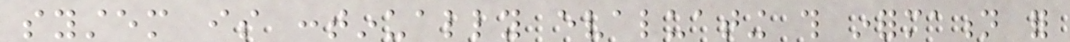system is continually evaluating this information for
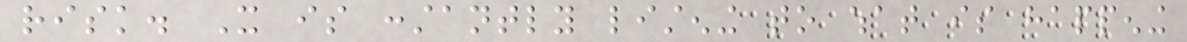risk. It is constantly listening to what is happening
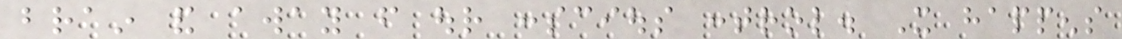brain and away from our conscious control. It happens
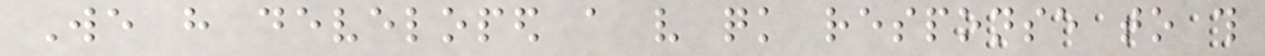We have developed a very quick response to this
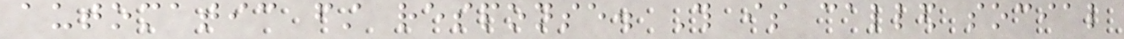automatic first response. This is called social
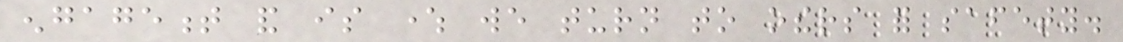engagement and is where we turn to others for safety.
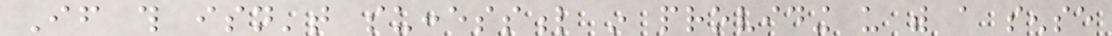If this isn't successful in providing us with a sense
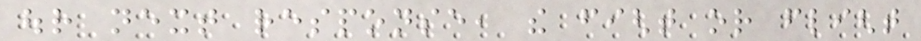our next response, the fight or flight
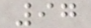97
